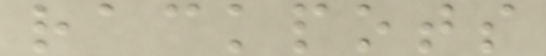rackpots
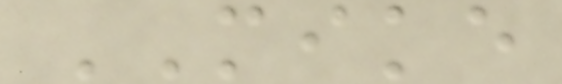MIKE
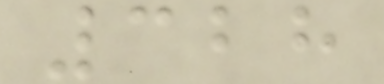328
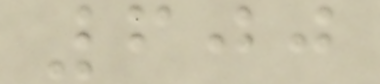600
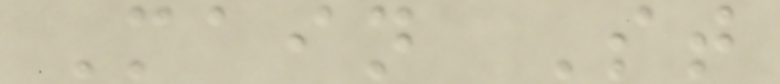Main St
